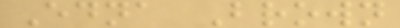Edna Brown
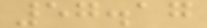57.17
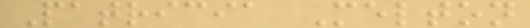Patricia Melton
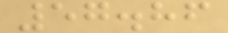57.86
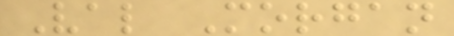Val Morgan
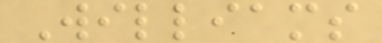Williams
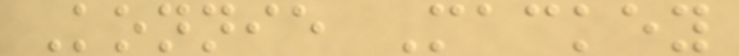Konnie Mackey
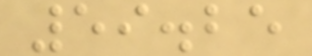59.25
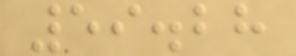59.28
